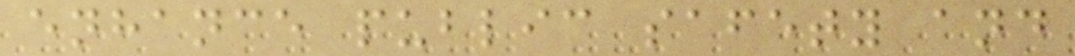enhance public safety and
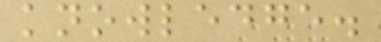knowledge.
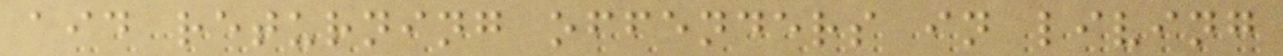aid returning offenders in living
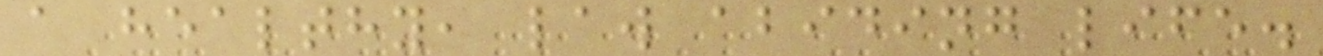a healthy, law abiding life.
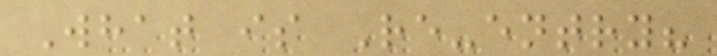What is Re-entry?
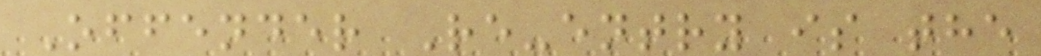Offender Re-entry is the
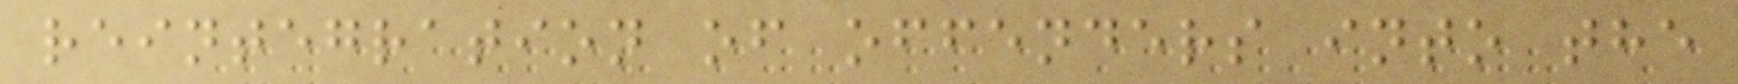reintegration of offenders into the
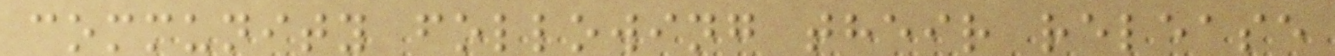community following their release
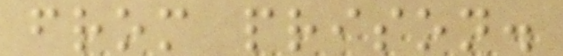from prison.
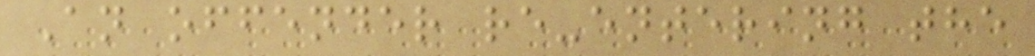An offender re-entering the
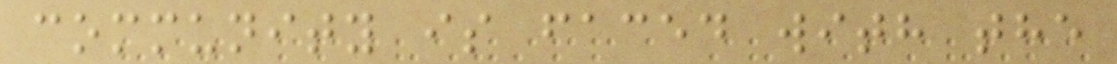community is faced with the
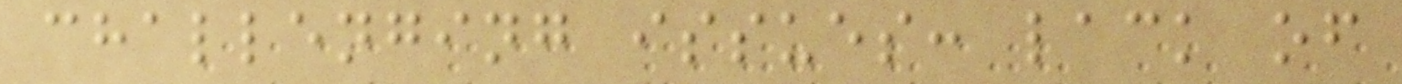challenging issues: lack of
